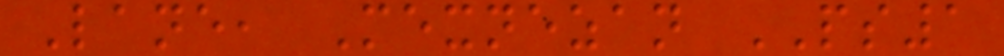Lane, Mexnezan PS1
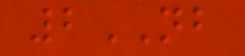2NB
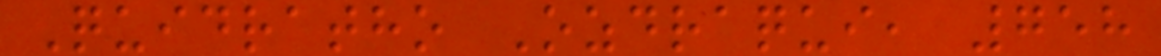Quidratho Ozdraqui, 758
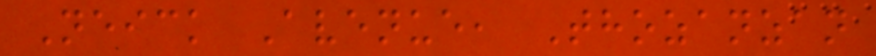Neick Avenue, Thozanzan
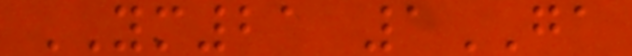YM21 1GA
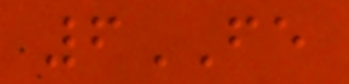6FE
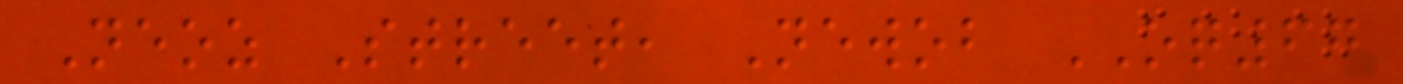Neoz Street, Newob OQ67
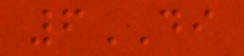6DI
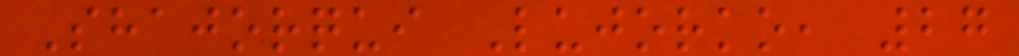Shajorqui Lujorko, 27
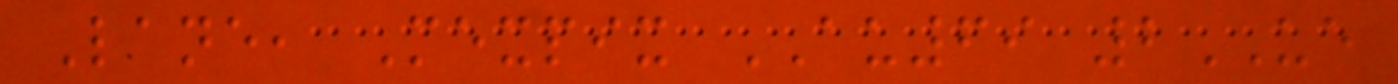Lane, Mexpix AU69 2UE
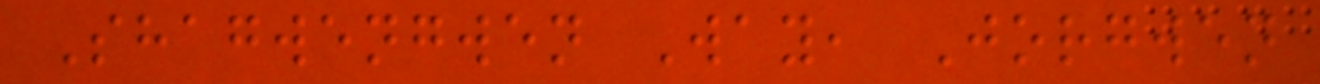Shagwengwen Way, Jorgwen
